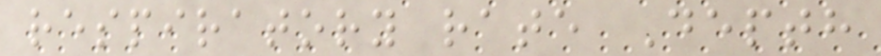respiratory rate Depth
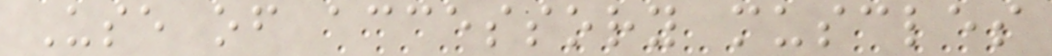Use of accessory muscles
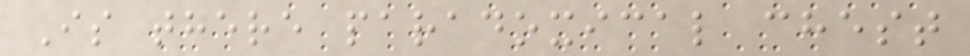Is there paradoxical chest
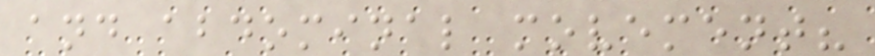and abdominal movement?
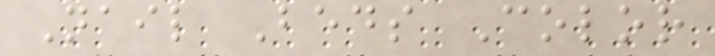Nail Beds Color
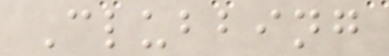Clubbing
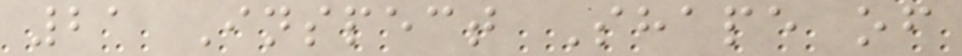21 Inspect Shape of
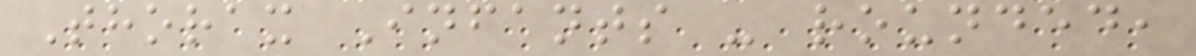Thorax Infants - rounded,
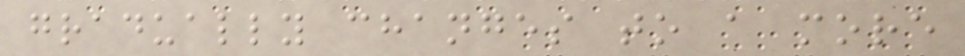gradually changes to a more
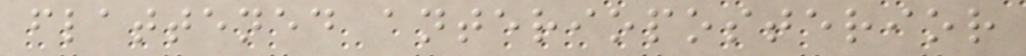flattened anterioposterior
